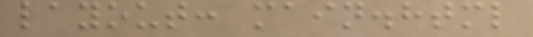layout: main.html
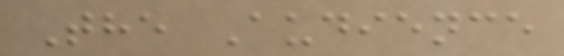The Audience
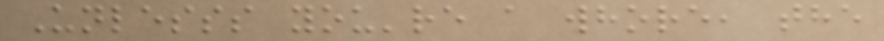Unlesss you're a whore, the
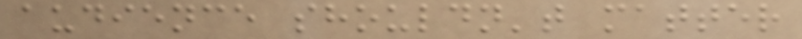audience shouldn't matter
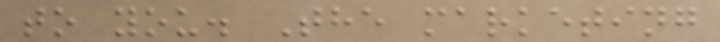to you. The marketing
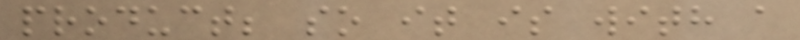product; so it is with a
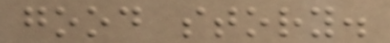good story.
